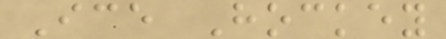Ice Hockey
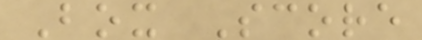Box Score
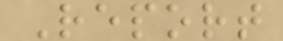Report
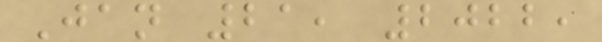Jan 21, 2022,
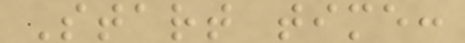Start time:
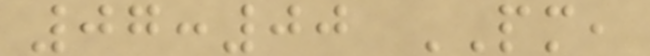07:00 PM,
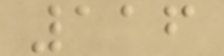116
